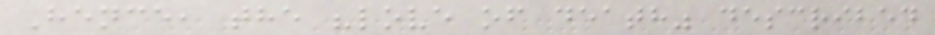Hence, the "love of death" described
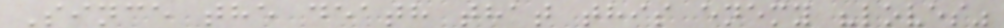Since the death that this enemy "loves"
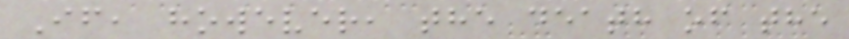If, however, the death of the
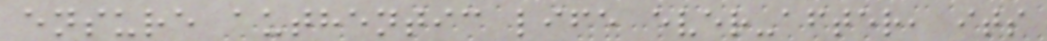ensure authentic life ever-after, its
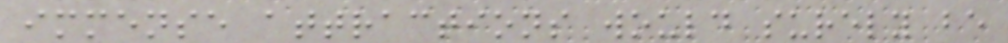immense attractions would surely be
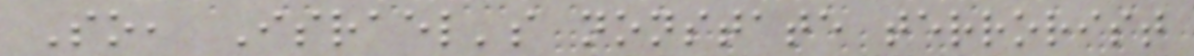So, Israel's nonstate terrorist
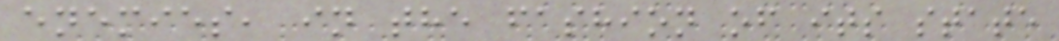enemies, in the fashion of its state
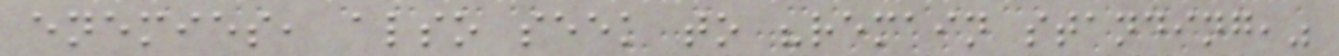enemies, also seek to "remain standing,"
